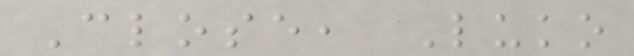Close, Luko
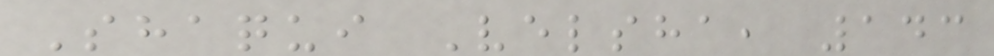Shaqui Velsha, 143
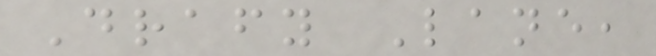Drafy Lane,
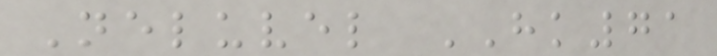Neluvel HK71
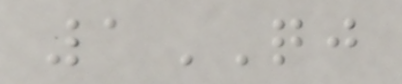1QJ
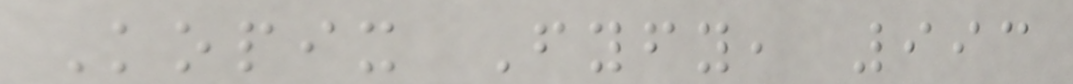Kopix Fyfy, 993
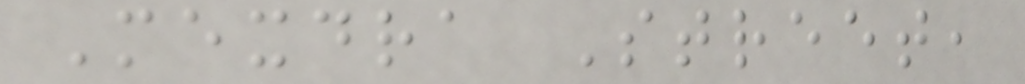Mexdra Street,
